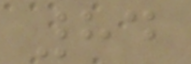84
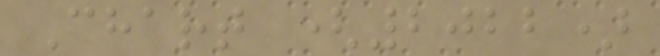Chart (2022)
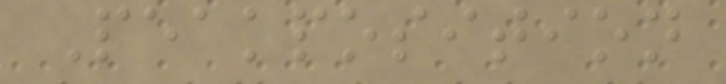Peakposition
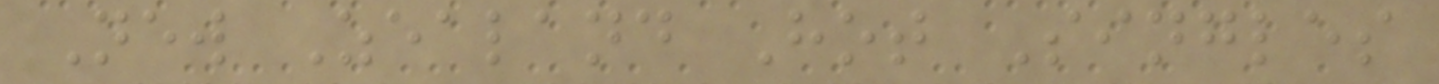New Zealand Hot Singles
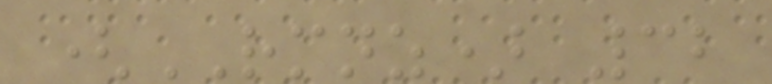(RMNZ) 32
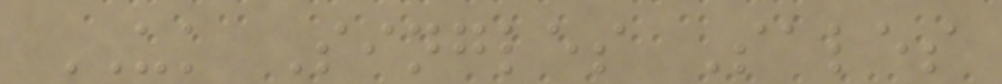UK Singles Sales
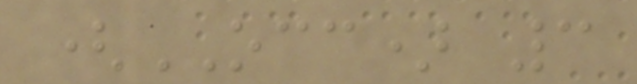(OCC) 3
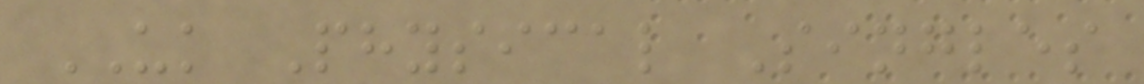UK Physical Singles
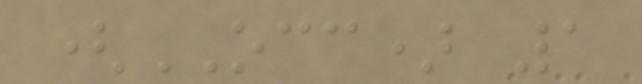(OCC) 1
